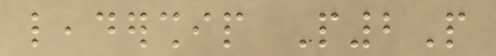leadership P2P
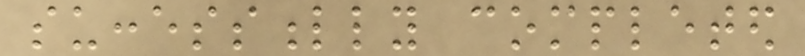successfully completed
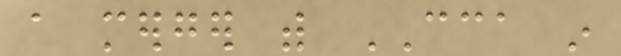a merger with CCA in
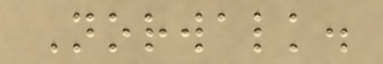Norwalk.
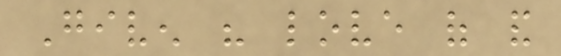Given his love of and
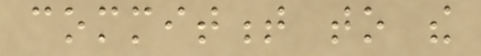commitment to the
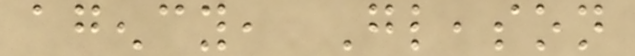agency, Gleason
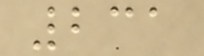231
